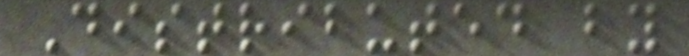Distributed by
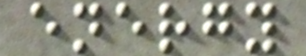energy
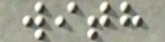with
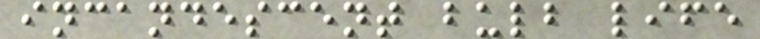incandescent bulb life
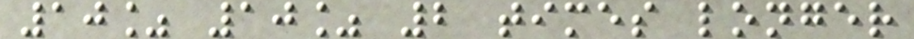10% 10% 2 times longer
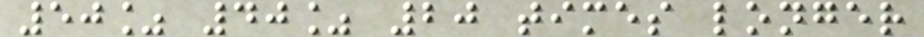50% 40% 20 times longer
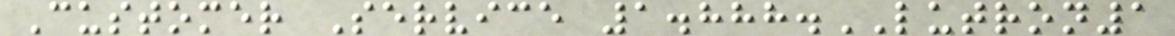Customer Service 1.888.LUTRON1
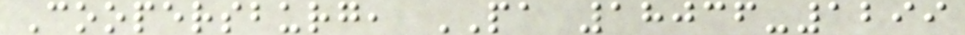Coopersburg, PA 18036-1299
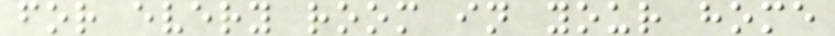for every room in your home
